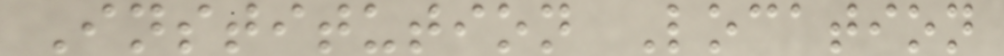Institution Location
